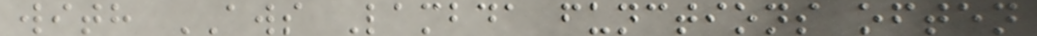with AWS Lambda functions often
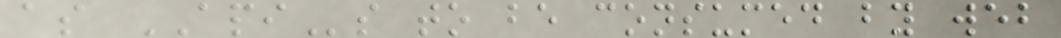as APIs to be consumed by web
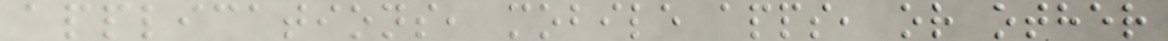applications, mobile apps, or other
